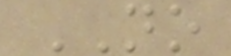NO
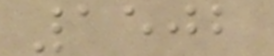1502
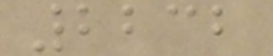2232
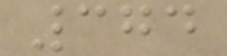374
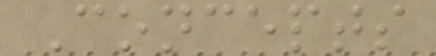Concepts
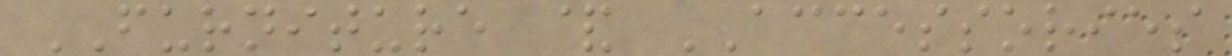FURNITURE & ACCESSORIES
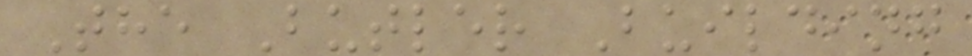The Butler Building
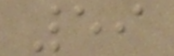59
